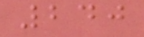240
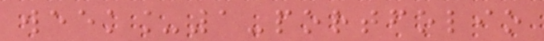week_1-portfolio
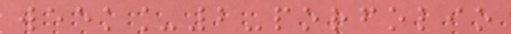week_2-porfolio
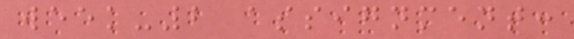week-2 assignment:
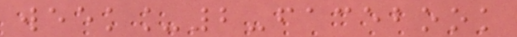week_2-facebook
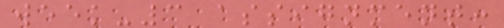week-3 assignment:
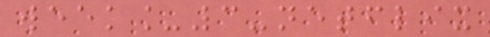week_3-netflix
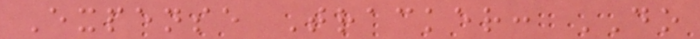Expense Tracker: DO
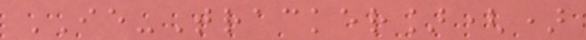IE-Tracker]()
